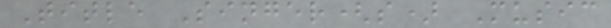Title Singer(s) Music
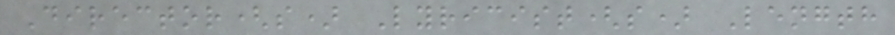Director(s) Lyricist(s) Length
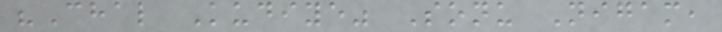"Chal Kudiye" Sonu Nigam,
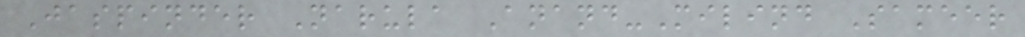Jaspinder Narula Anand-Milind Sameer
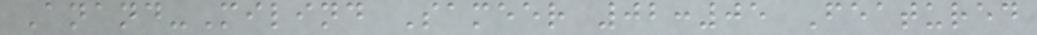Anand-Milind Sameer 02:05 Featured
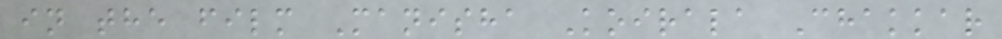in the film Manisha Koirala Chakkar
